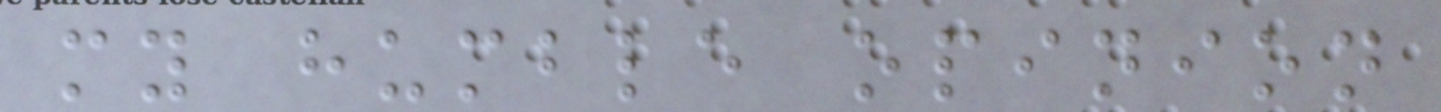my humble opinion
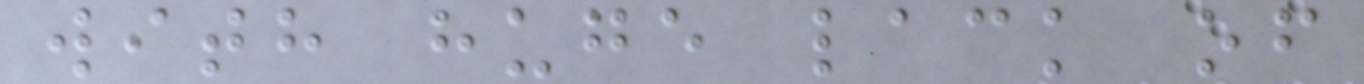with huge lack of
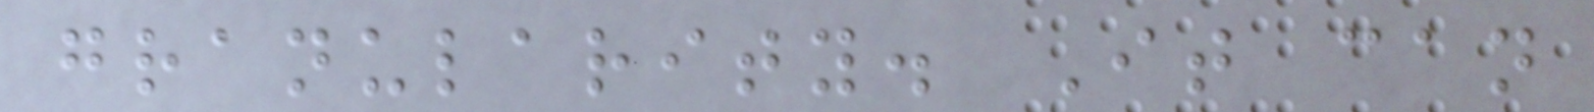granularity. It can
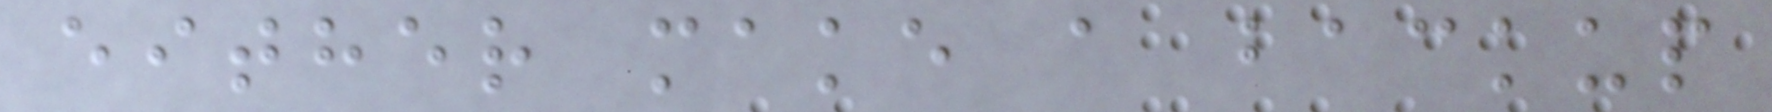either make a backup
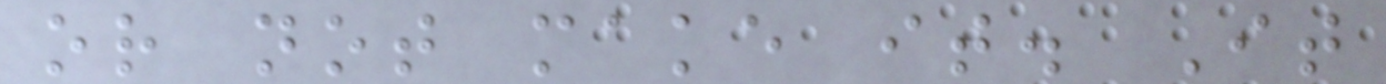or not make it. It
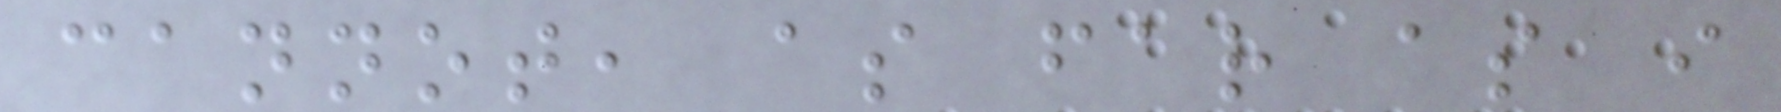cannot, as far as i
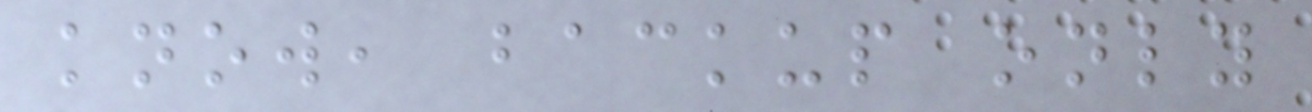know, backup only
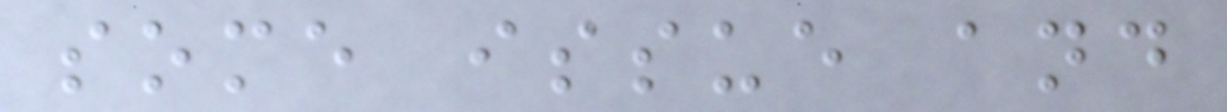some issue and
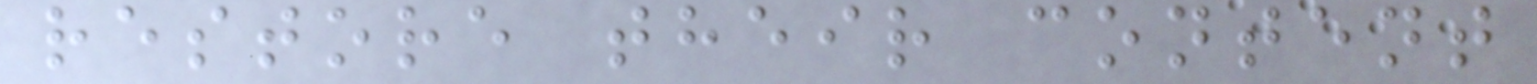restore their content
